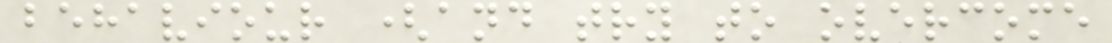behaviour (and try to overcome
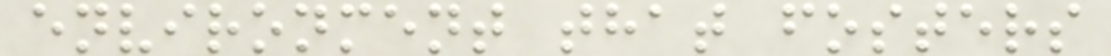environment that fosters
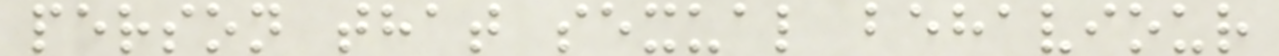person that sexual behaviour
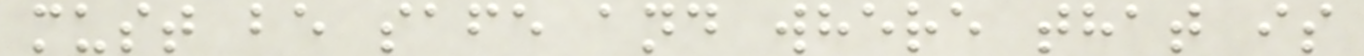must be safe and where that is
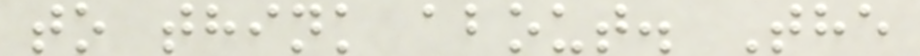to think about. The
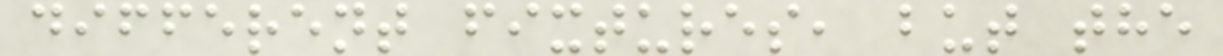different fixtures, but the
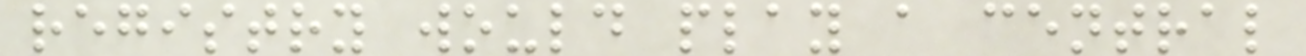registry would play a central
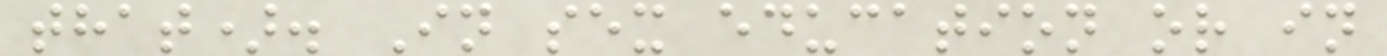that). In sex education or in
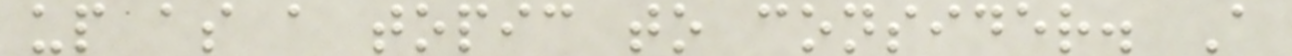up as a topic to consider. A
